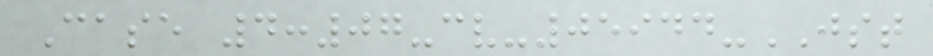Case 4:07-cv-05944-JST
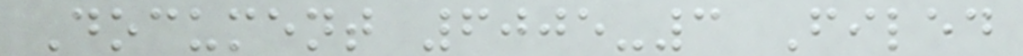Document 6005-3 Filed
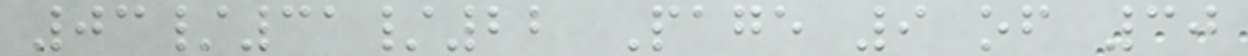03/31/22 Page 9 of 30
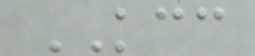KCC
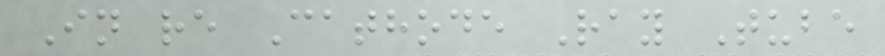In re Cathode Ray Tube
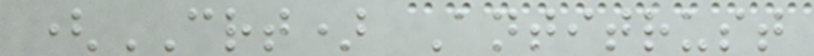(CRT) Antitrust
